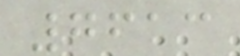7613
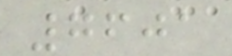7601
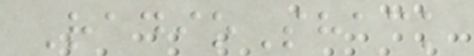RadioShack
